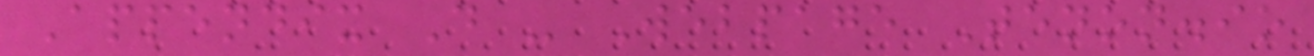Appendix D - Webpage Tenon.io
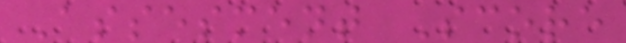Assesment Score
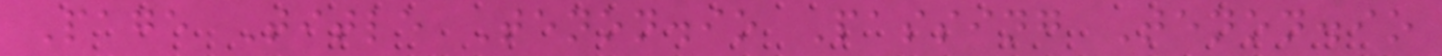Page Title Tenon.io Passing Tenon.io
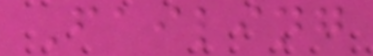Failing
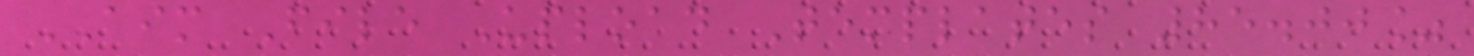AIM File Upload Templates 85.00%
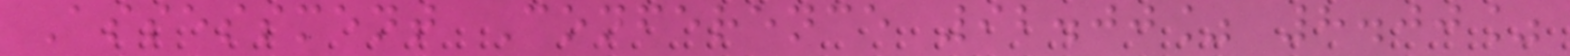Assessment Conference 92.00% 8.00%
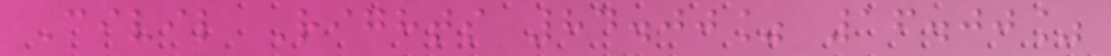Civil Rights 84.00% 16.00%
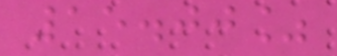15.00%
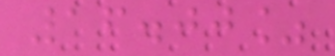16.00%
